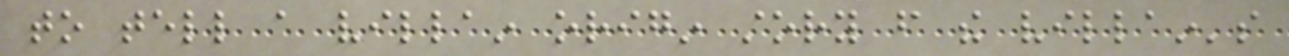to tell a villain origin story from the villain's
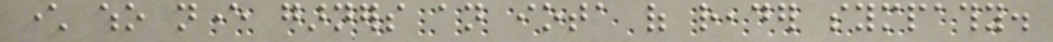character who never garners an iota of reader sympathy.
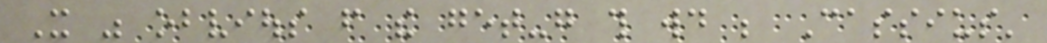It was obvious from the get-go this would be Cassius'
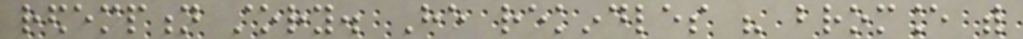redemption story. He rekindles his bromance with
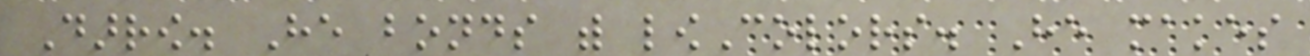Darrow. He bonds with lowColors. He makes
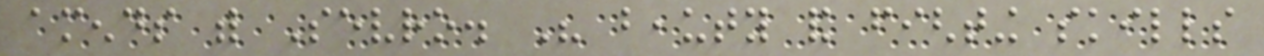amends with Sevro. His beauty and fighting skills
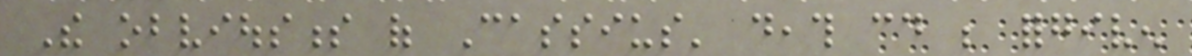The obviousness of Cassius' death could be forgiven
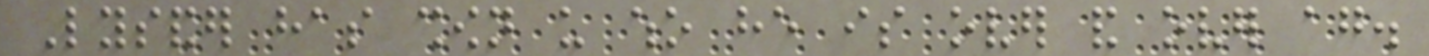Lysander has shown us who he is over and over again.
